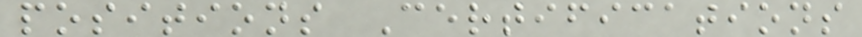positions Certifications
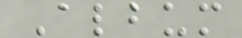Album
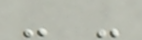- -
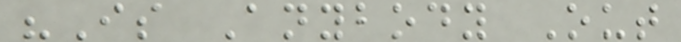"Is Anybody Out
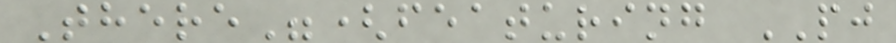There"(featuring PJ
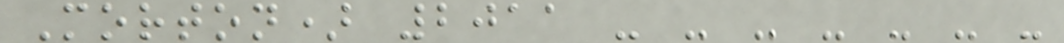Morton) 2011 - - - - - - -
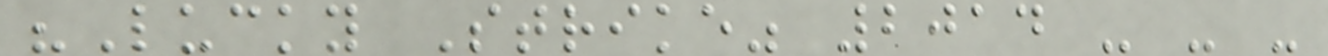"Lucky Strike" 2014 - - -
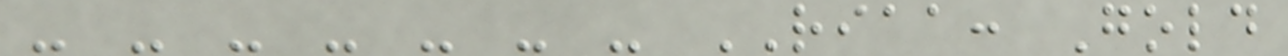- - - - - - - RIAA: Gold
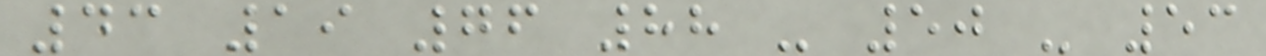43 19 76 88 - 50 - 53
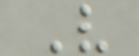V
